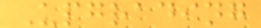Upgrading
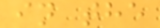in the
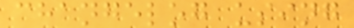changelog using
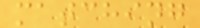matching
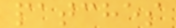patches
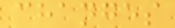changes
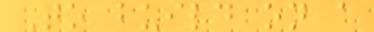To build on a
